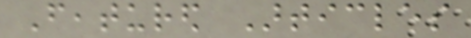Featured Articles
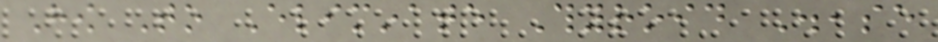How To Eliminate Thyroid Disease
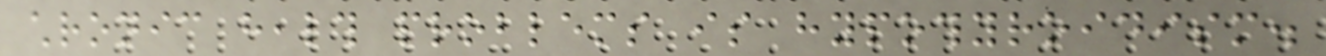chronic health problems is hypothyroidism.
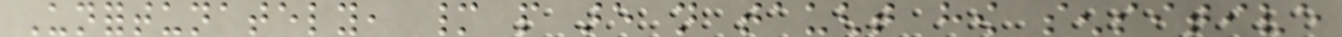Unfortunately, many people are not taught how sensitive
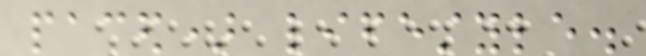paced) lifestyle.
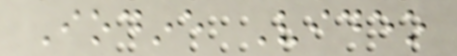Iodine Video
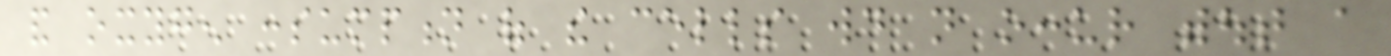and oxygen consumption of the cells would not occur without a
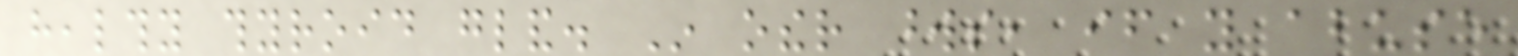healthy thyroid gland. In other words, if you abuse
